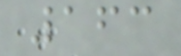163
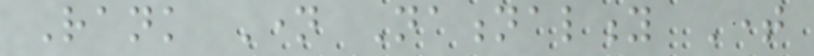Rank Name Nationality Time
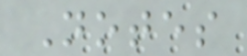Notes
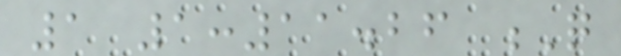1 1:11.26 Q
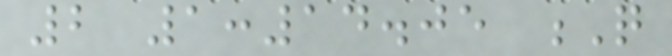2 1:14.05 Q
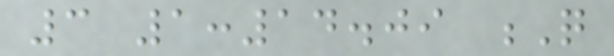3 1:14.09 Q
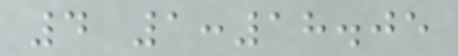4 1:18.05
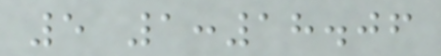5 1:18.06
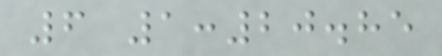6 1:20.85
